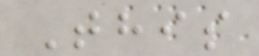This
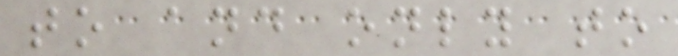to and only to
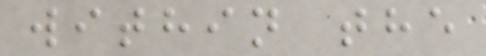within the
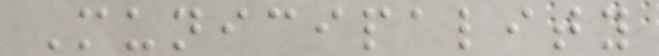Municipality
